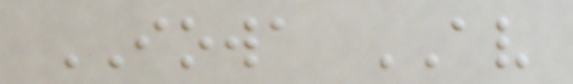IOWA AV
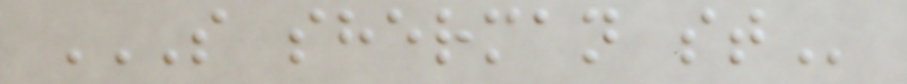S SHERMAN ST
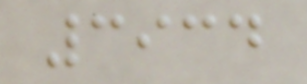3934
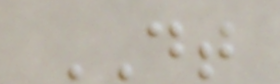DT
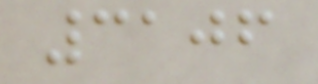3106
